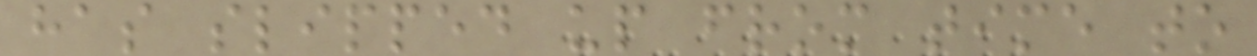has slipped up from time to
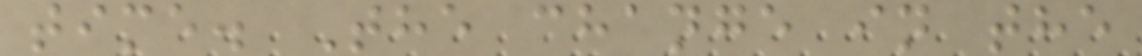time. The change in the
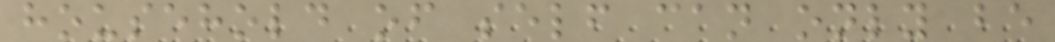household of self can only be
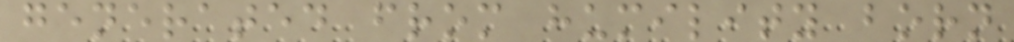generated from humility born
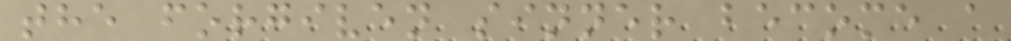the forgiven sinner become a
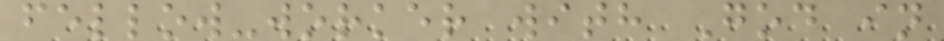fellow-worker with God in
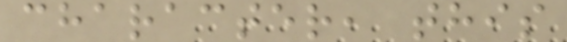character, this
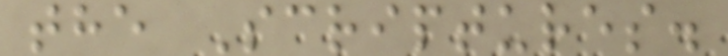the Scriptures.
